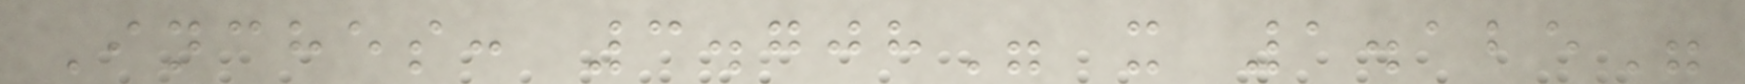Inches: 3.708" x 1.125"
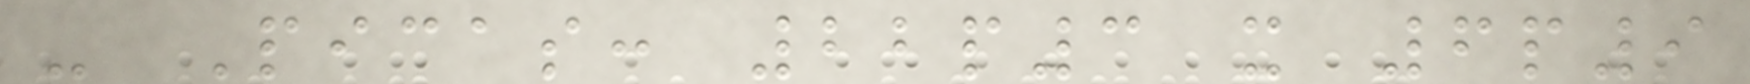- Picas: 22p3 x 6p9
